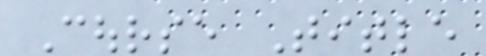Course Title
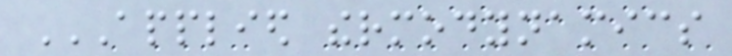APPLIED THERMODYNAMICS
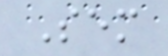Sem
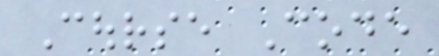Course Code
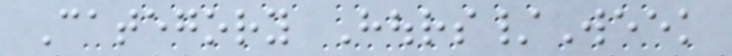Category Hours/Week
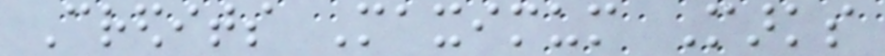Credits Maximum Marks
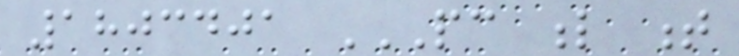1803401 PC L T
